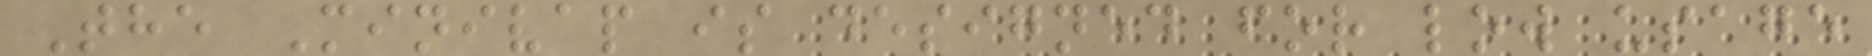The Minivap is designed for low usage
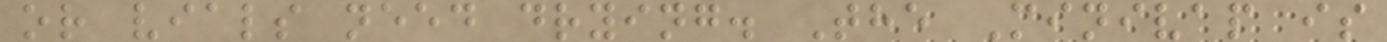or vials need drying. The Minivap is
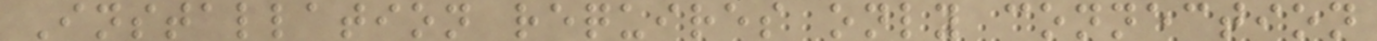Installation requires only connection
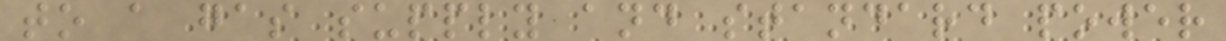to a gas supply and standard power
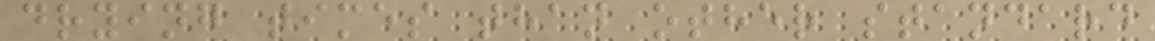drying times than other standard
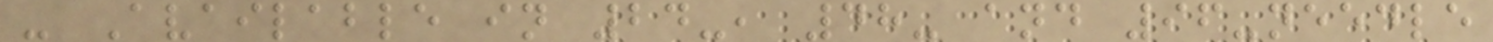- Available in 24-, 48- and 96-needle
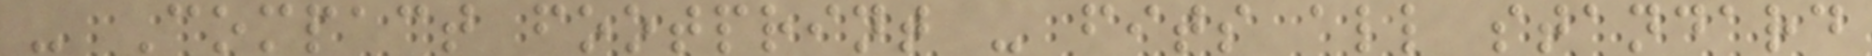- Compact footprint - fits all standard
